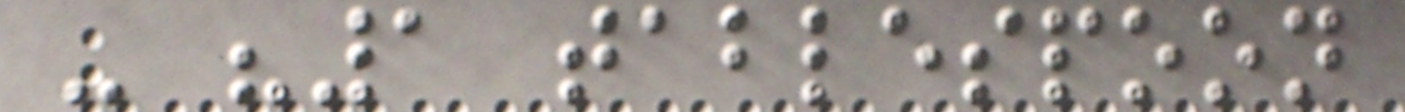- "1 tablespoon
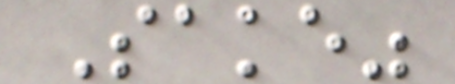Sake"
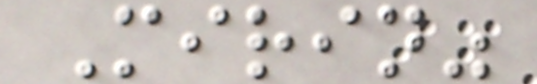Mirin"
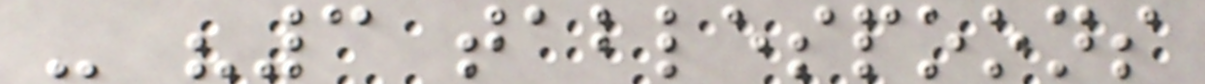- "3 tablespoons
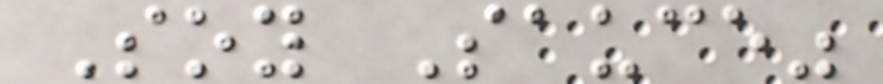Soy Sauce"
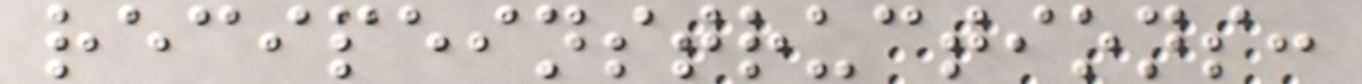recipeinstructions:
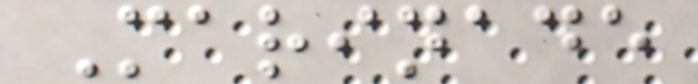Marinade
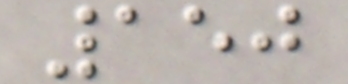150
